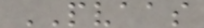PVAAS
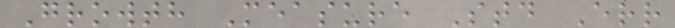Growth Measure Std Err
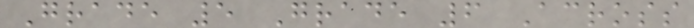Grade 5 Grade 6 Across
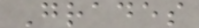Grades
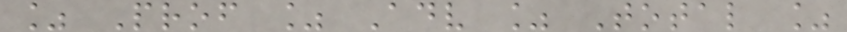% Prof % Adv % Total %
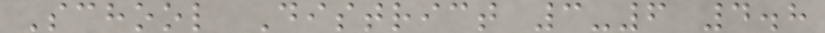School District 3-6 4.8
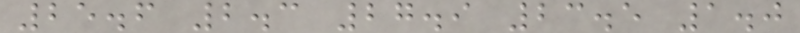25.6 2.3 27.9 23.5 1.0
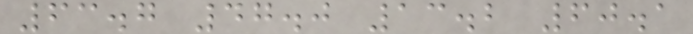63.7 47.0 13.2 60.1
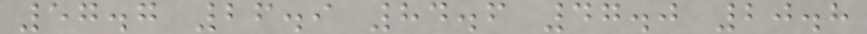57.7 26.9 84.6 47.0 20.8
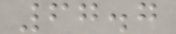67.7
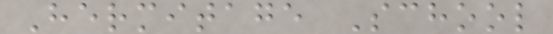Hermitage School
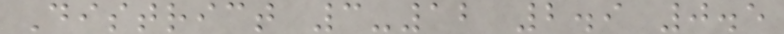District 3-12 2.9 0.5
